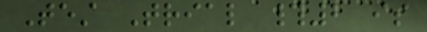Test Trial #2 is
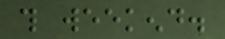this weekend.
